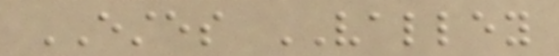ESTES VALLEY
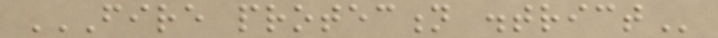FIRE PROTECTION DISTRICT
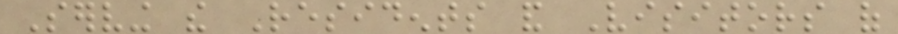Serving the Residents and Visitors of
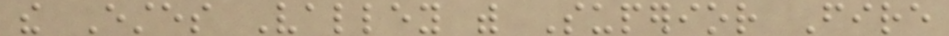the Estes Valley with Superior Fire
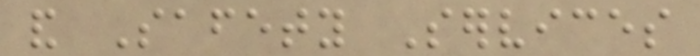and Safety Services
